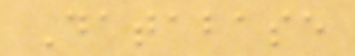Database
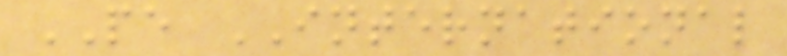PE INTERNATIONAL
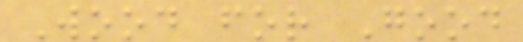Wood for Good
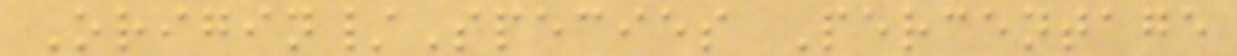Origin/Species Percentage
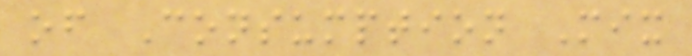of Consumption Mix
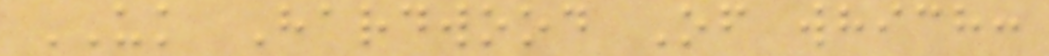UK Hardwood Of which:
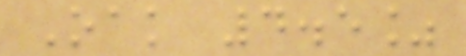Oak 4.5%
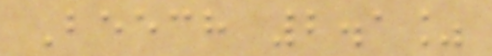Beech 2.1%
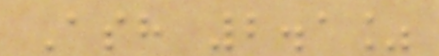Ash 2.1%
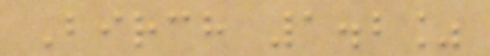Birch 1.2%
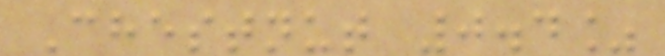Chestnut 0.4%
